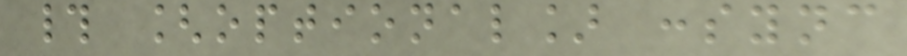# [optional] :sync
